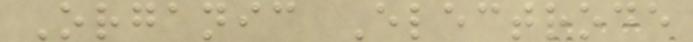Organic Electrode
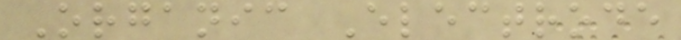Organic Electrode
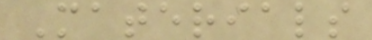Materials
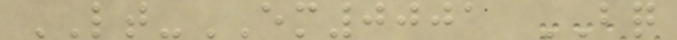LT-EM0001 BQ
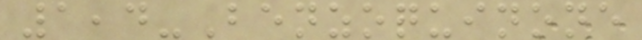1,4-Benzoquinone
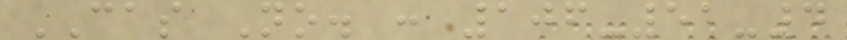CAS No. : 106-51-4
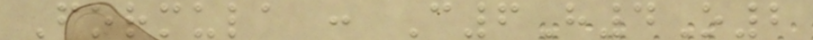Formula : C6H4O2
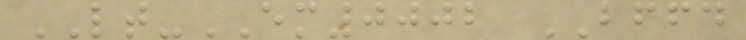LT-EM0002 BFFD
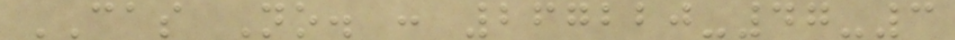CAS No. : 267220-47-3
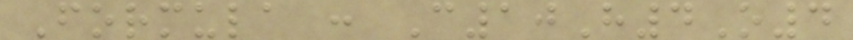Formula : C10H4O4
